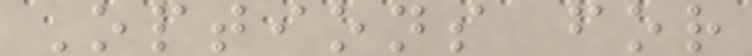Options for
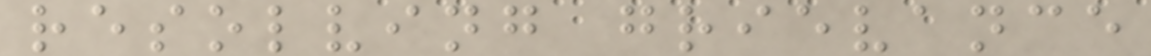resolving grievance
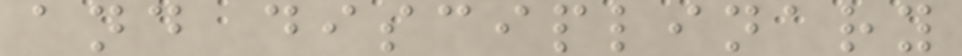and disciplinary
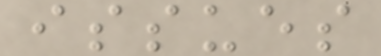issues
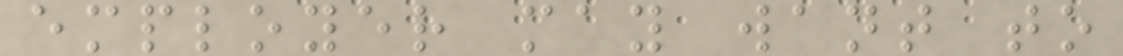employer may want to
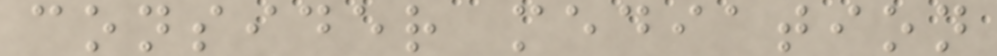consider mediation
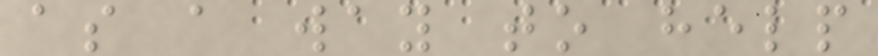as a way to help
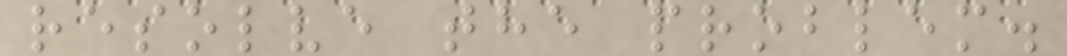resolve the problem.
